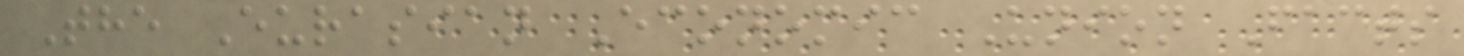The Eurasian Economic Union Facts
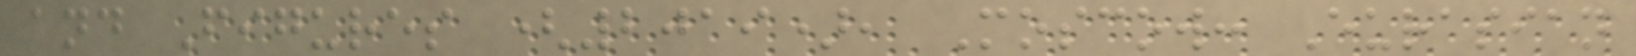and Figures (2019), Moscow: Eurasian
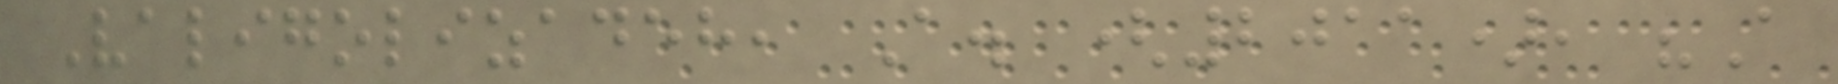Valigolizadeh, A. (2011), "A
